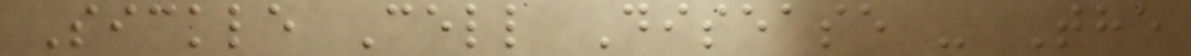Sickle Cell Disease - The
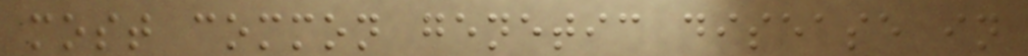most common genetic disease in
